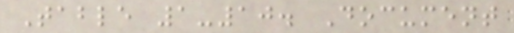Table 1-10. Document
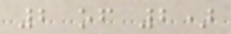2 of 2)
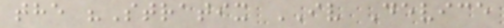the "Stratix IV Device
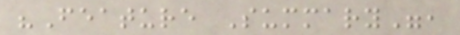"Feature Summary",
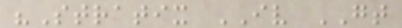"Stratix IV GT
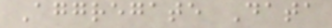Aggregate Data
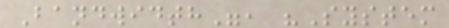Bandwidth", "System
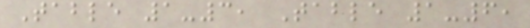Table 1-3, Table 1-6,
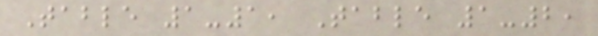Table 1-1, Table 1-2,
